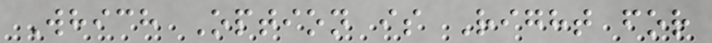Which Option is Right for
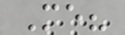Me?
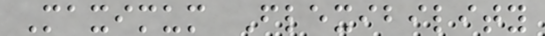Maximum Flexibility
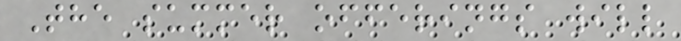The summer offerings will
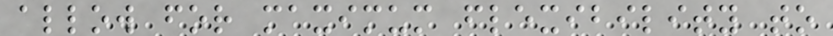allow for maximum flexibility to
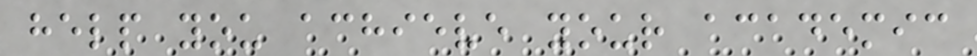help you achieve your academic
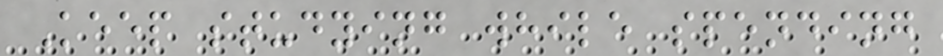Keep studying while spending
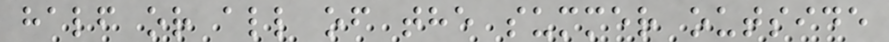half or all of the summer outside
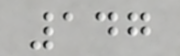147
